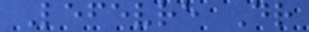Lefevre Dr
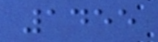1455
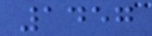1457
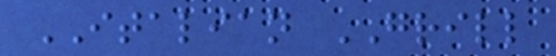ITALIAN GRILL
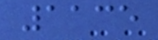1135
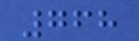768
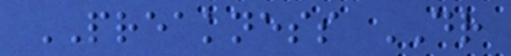PREAKNESS DR
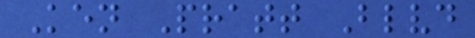Ken Pratt Blvd
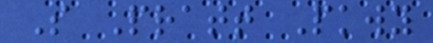S Pratt Pkwy
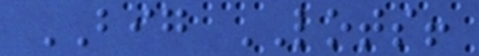BIG LOTS!
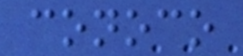conoco
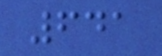641
